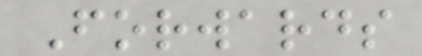Forwards
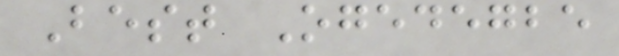Best Ogedegbe
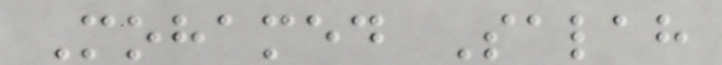Mohamed Salah
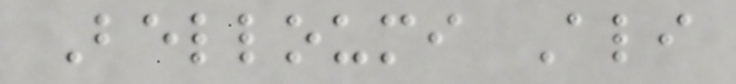Belloumi Ali
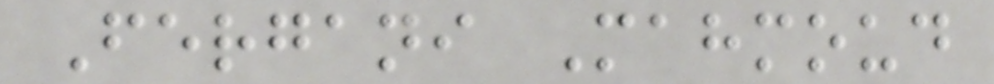Fergani Mahmoud
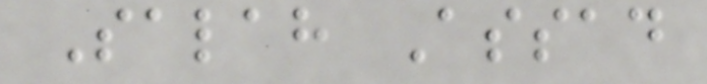Salah Assad
